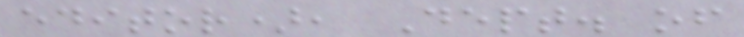editor), Dept. of
